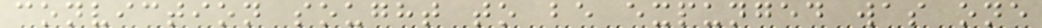conviction sought to be expunged was one
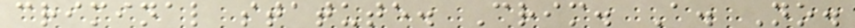criminal statute. Crim. A. No.
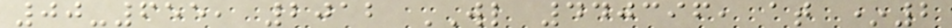00-655, 2012 WL 440396, at *2
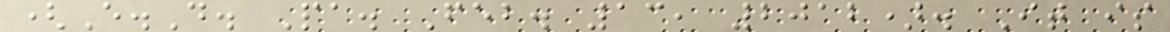(E.D. Pa. Feb. 13, 2012). It is
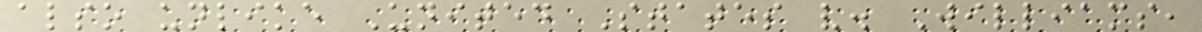also unlike United States v. Williams,
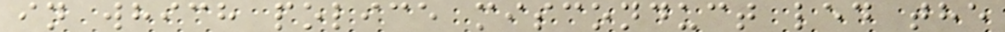in which police misconduct led the
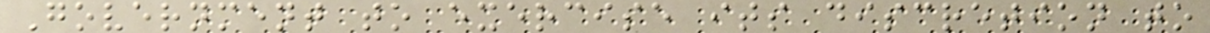Government to exercise its discretion to
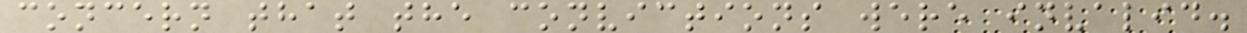concern that the convictions were invalid.
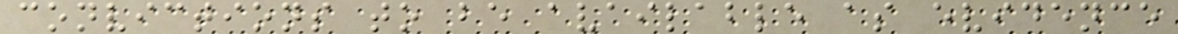convictions to be available as evidence
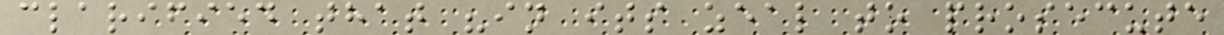clarified that "in its zeal to prosecute
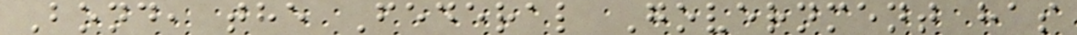Bond, the Federal Government has
